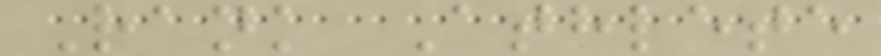Rank Athlete
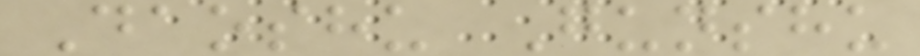Daoshu Gunshu
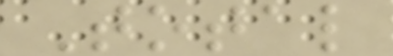Total
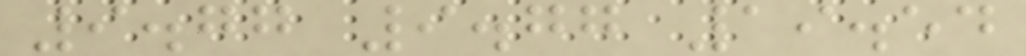9.77 9.77 19.54
